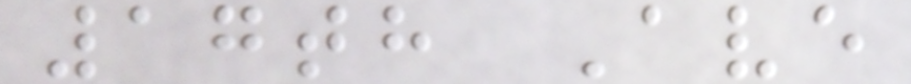17th Ave
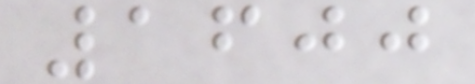1600
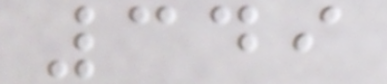349
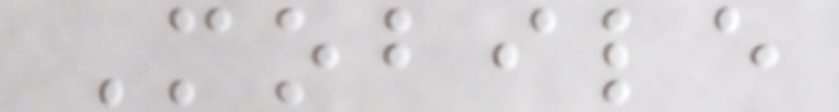Mobile
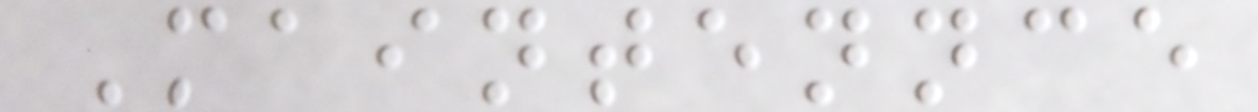Maintennce
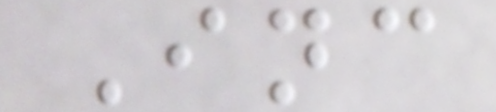Inc
